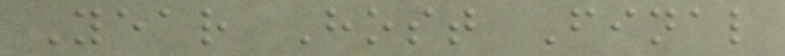Year Host Final
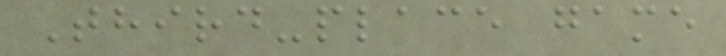Third-place game
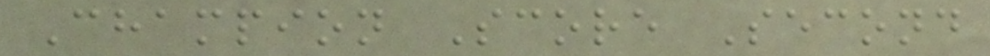Champion Score Second
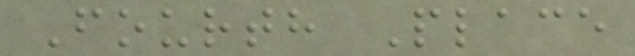Fourth Place
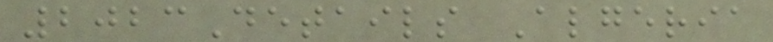2023Details Algeria
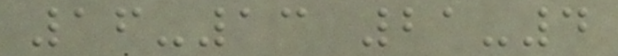16-13 21-4
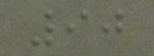90
